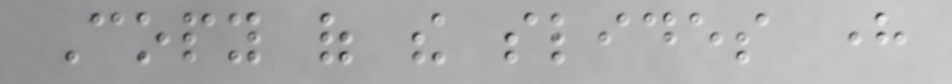Copy of the slides here
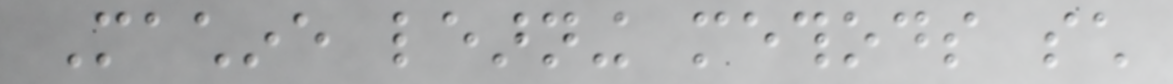Machine learning methods such
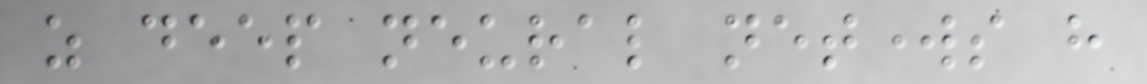as deep neural networks have
